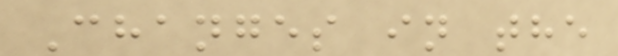Changes in the
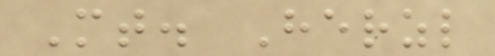Mt. Herzl
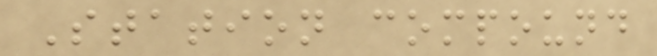Station compound
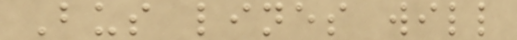Bus lines will
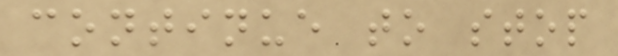continue to stop
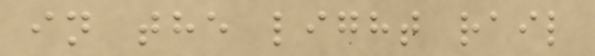in the light rail
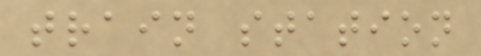train station
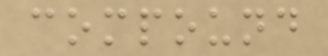compound
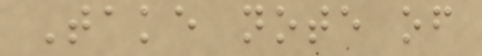Take note of
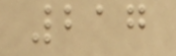217
